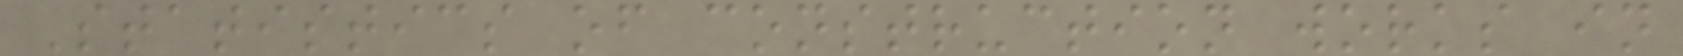Statistics of construction works in
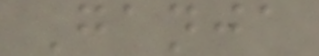Ganja
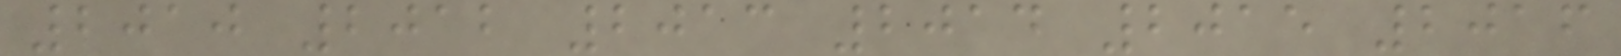2010 2012 2013 2014 2015 2016
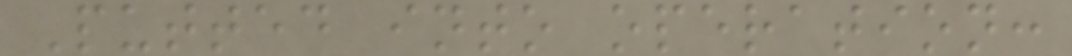Putted into operation:
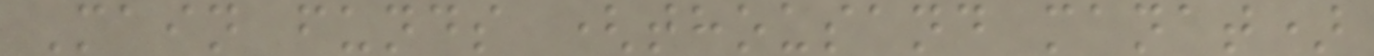Main funds (thousand manat)
